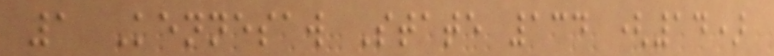1 Kennesaw State 134 (14)
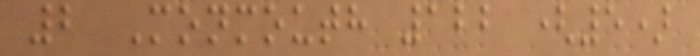2 Monmouth 122 (5)
